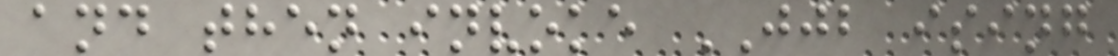and then invoke JJB ising
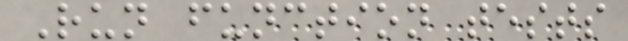Run function tests
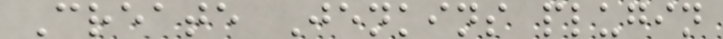Create Jenkins plugin
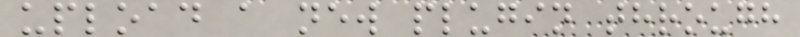upload a new plugin through
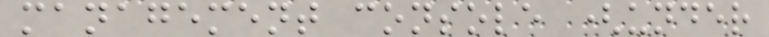management console (under
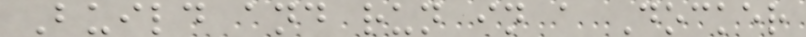Build and run in a Docker
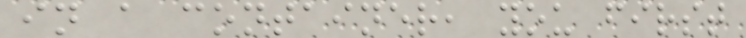in a container, you first
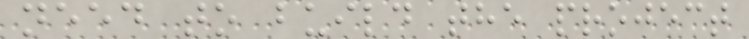need to build the project
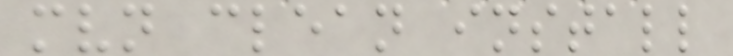mvn clean install
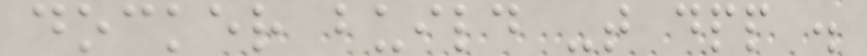docker build -t dpp .
